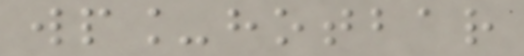wp_hotbar
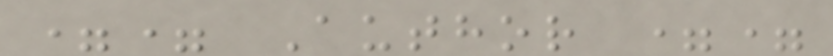== Author ==
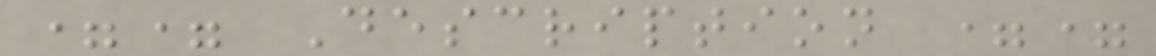== Description ==
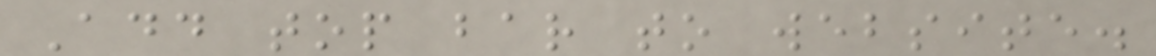Add top bar to website.
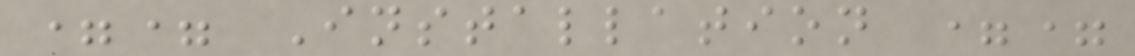== Installation ==
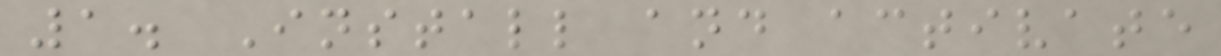1. Install and activate
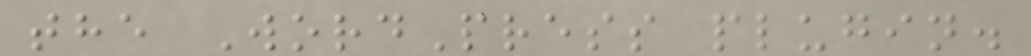the WordPress plugin.
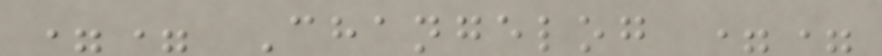== Changelog ==
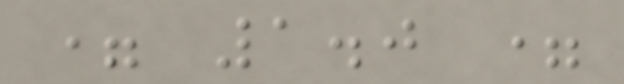= 1.0 =
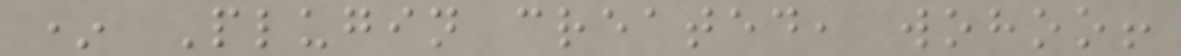* Plugin created, wohoo!
